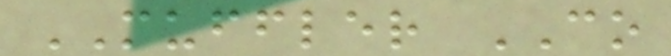MUFFLER CO
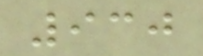930
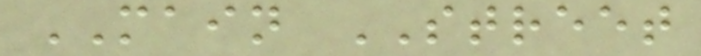MAIN STREET
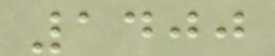1400
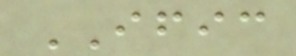IFIC
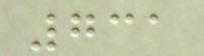731
